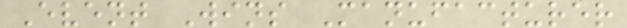Event Wins Manufacturer
